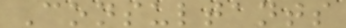Consultants
